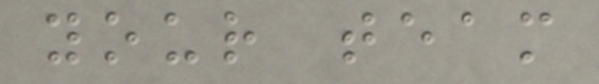your team
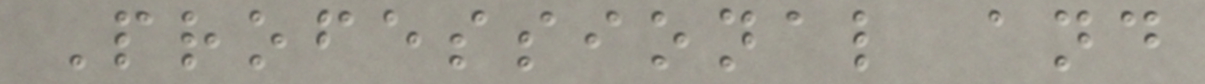Professional and
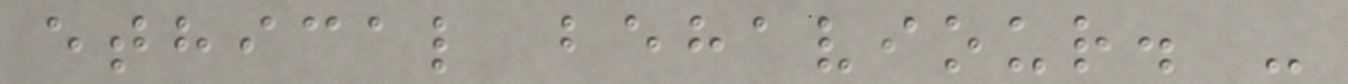ethical behaviour. -
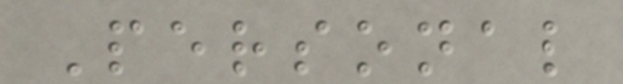Personal
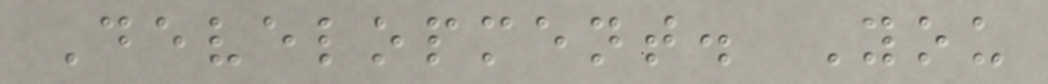Development. You
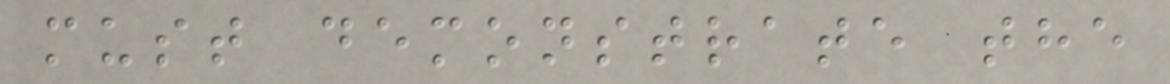must demonstrate the
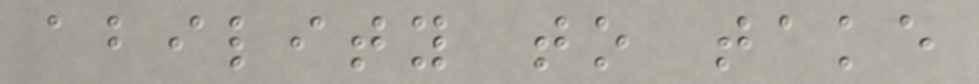ability to take
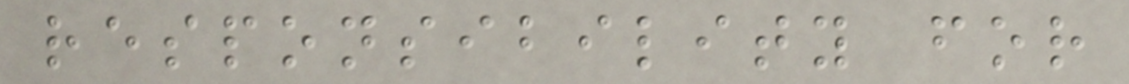responsibility for
